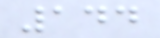144
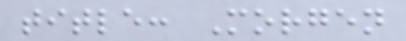title: Morgen
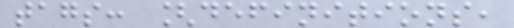tags: [definitions,
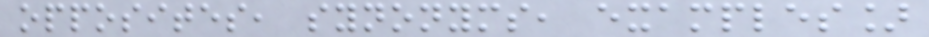opposites, synonyms, examples]
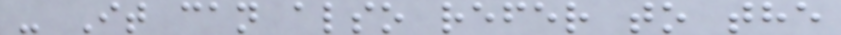- It can also refer to the
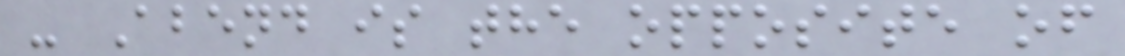- Abend is the opposite of
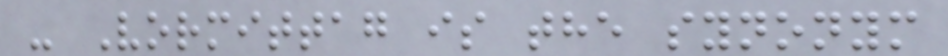- Vormittag is the synonym
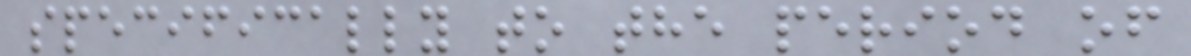specifically to the period of
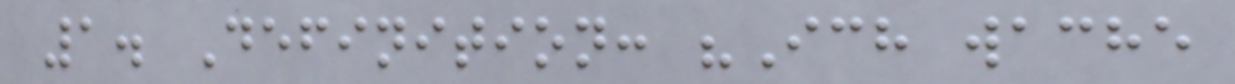1. Definition: "Ich wache
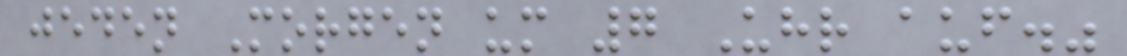jeden Morgen um 7 Uhr auf."
